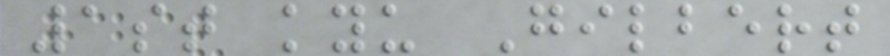1st kyu Gilbert
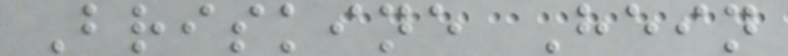Briskine Hein
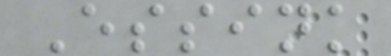Essink
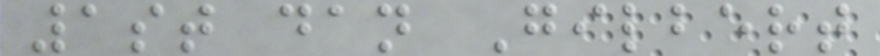1st dan Gilbert
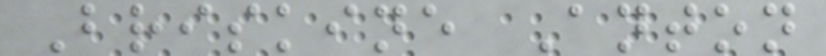Briskine Anton
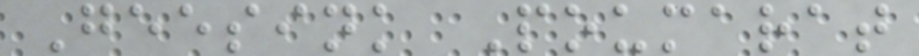Geesink Poumarat
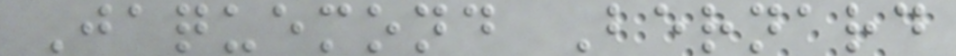Jaquemond Bernard
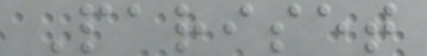Pariset
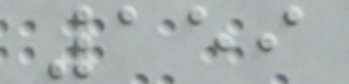159
